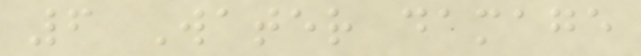6 Water damage
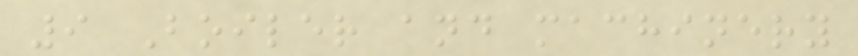9 Boiler and machinery
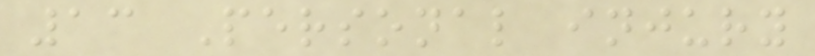13 Personal injury
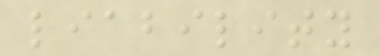liability
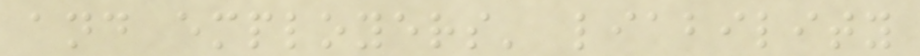and employers' liability
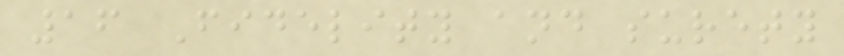16 Fidelity and surety
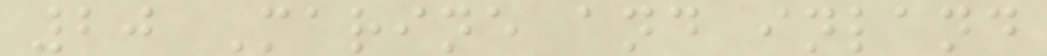20 Marine and inland
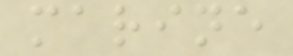marine
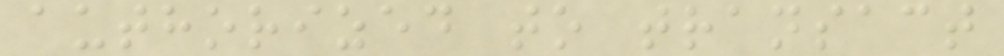authorized to transact
